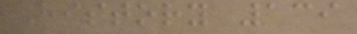History 139
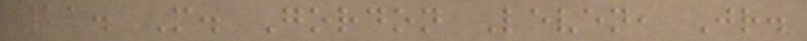11. M. Gordon Leven, Jr.
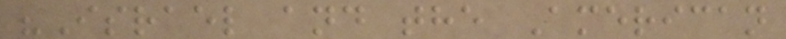"Israel and the American
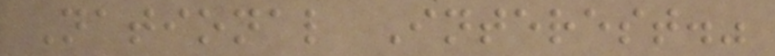National Interest."
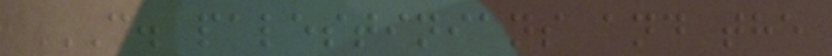C. PALESTINIANS AND THE
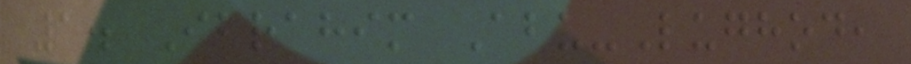1. Ibrahim Abu-Lughod,
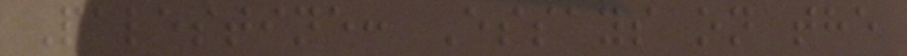Palestine: Essays on the
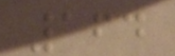164
